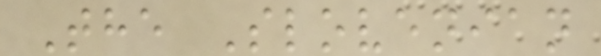The Slovenian
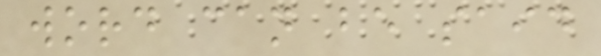word can be said
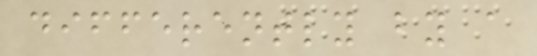differently by a
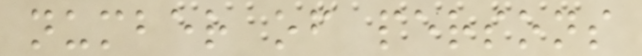number of persons
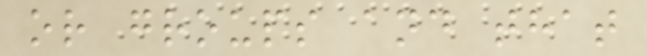or groups and that
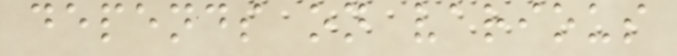depends on various
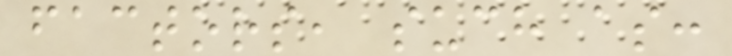factors, such as:
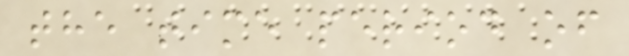the time period of
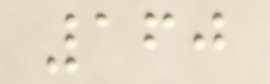160
